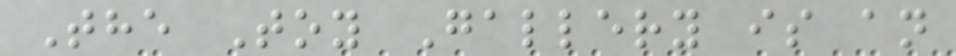The Toy Gallery is an
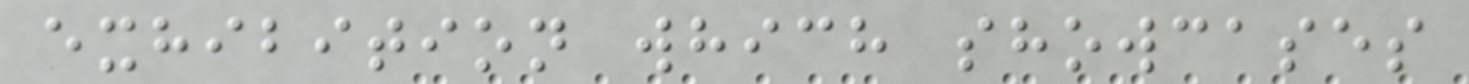exhibition which showcases
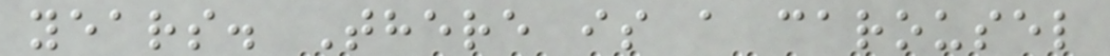years. There is a carousel
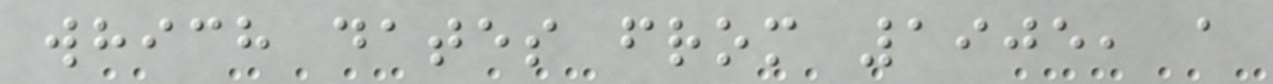which dates from 1905, a
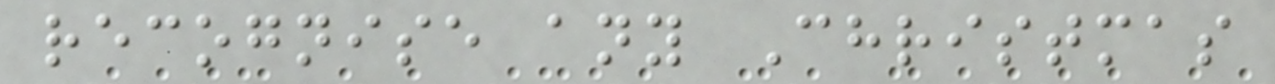recognise any Christmas
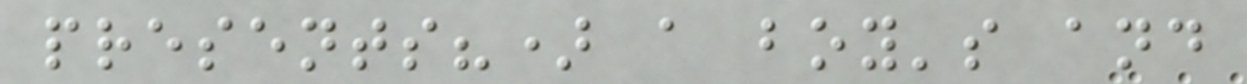presents?) a boy's and
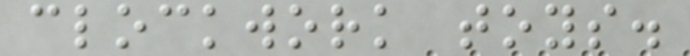clockwork toys.
